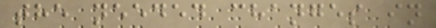the needed changes in
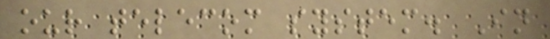our telecom system. In
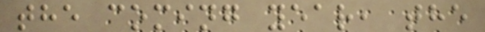the coming year, the
